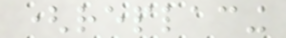(replacing
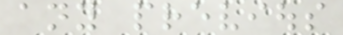any previous
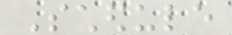Schedule
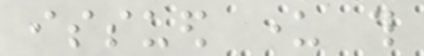issued under this
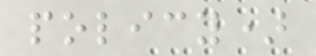policy)
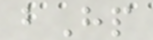bHp
